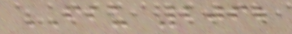FBU 2062
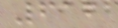612
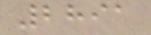2891
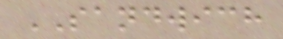SANDWICH
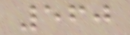560
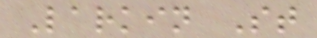Larkin St
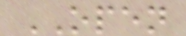OPEN
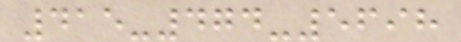415-474-5698
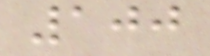100
